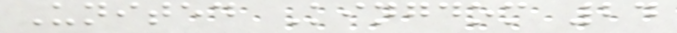United Kingdom 24
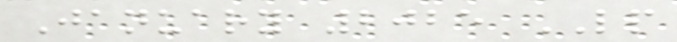January 2025 LP
